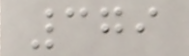379
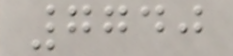7740
